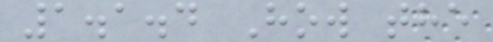1.1.4 How the
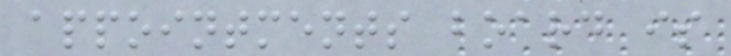appointments board is
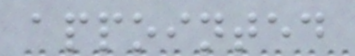appointed
